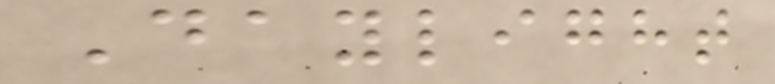Daylight
